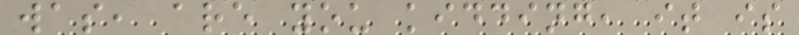was, are you kidding, it is
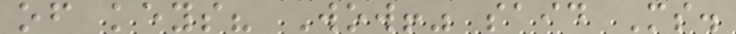of keys? Wow!" said Ms.
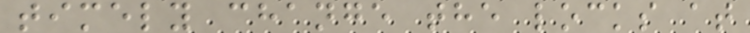timely change the locks at
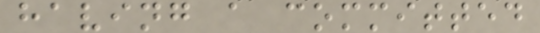having a committed
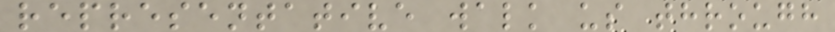representative walk us through
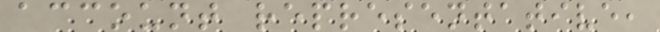account representative,
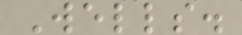Wells.
